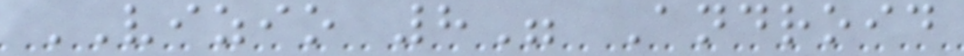VIZIO 8" Android
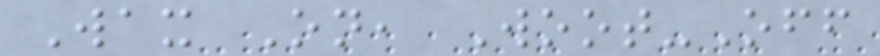Wax On, Woot-Off
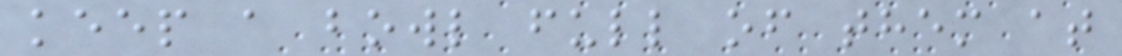keep a bowl full of them at
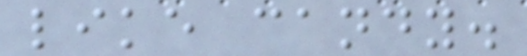like candy.
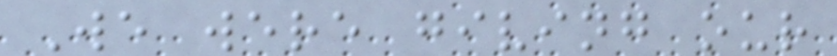We were giving our
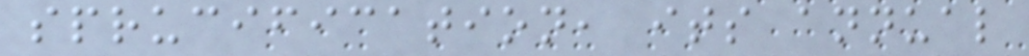sprucification, its annual
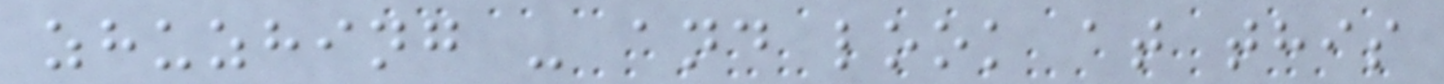zhuzhing - and look at this
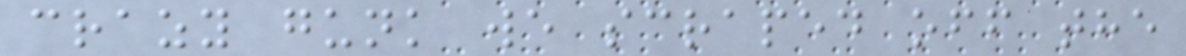crazy gunk we scraped off the
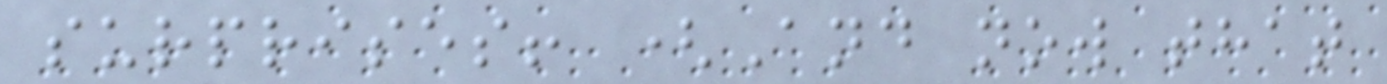surprises! (And now that
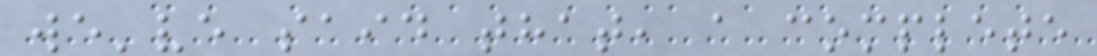we've said that, a complete
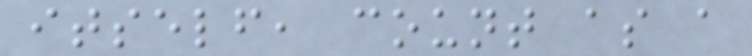itself, count as a
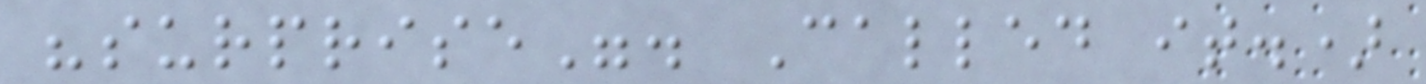"surprise". Called it.)
